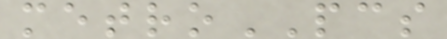metroPCS
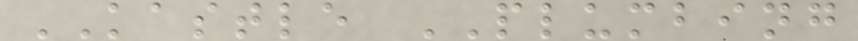KASTLE PLUMBING
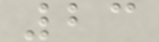23
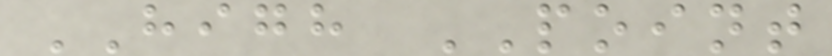HIGH POINT
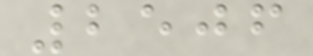2506
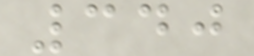340
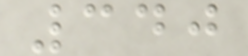340
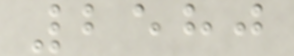2580
